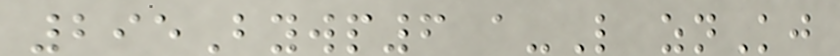295Bywp6 a-L znKj
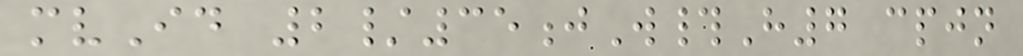mvId 2/35jW#H7 cpjn
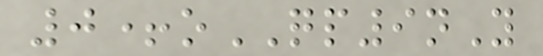0+oQP9nY
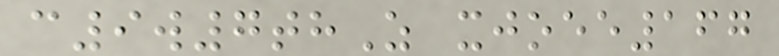c9w7thZ xjoee167
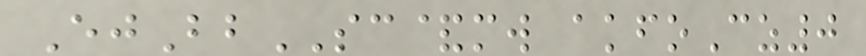EjBbSC&mw akfoCz0
